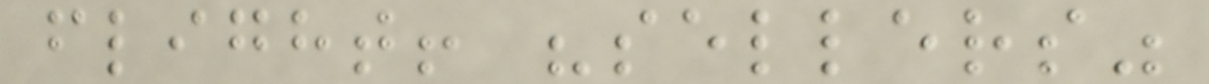flight! "sellers"
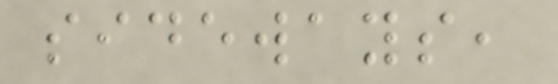sideways,
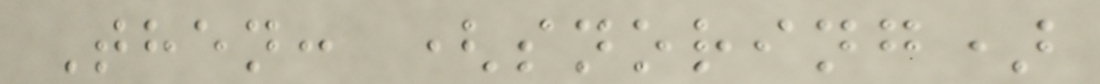Then: (snoring)
